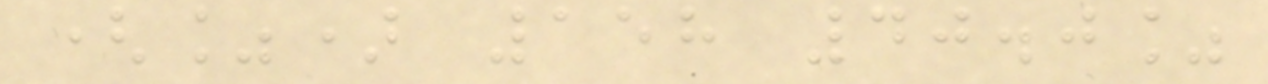(%) 158 40.0%
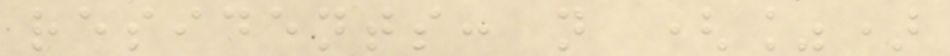residents: n (%)
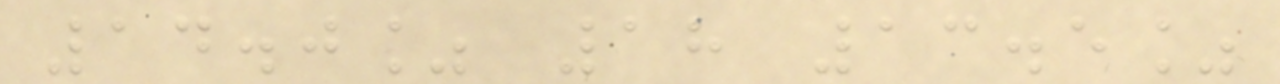14.0% 18 13.5%
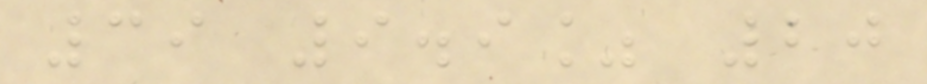39 9.9% 20
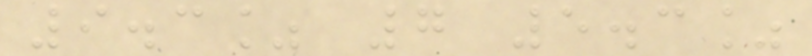9.3% 7 5.3%
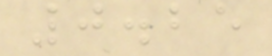0.25
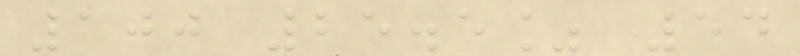100 25.5% 54
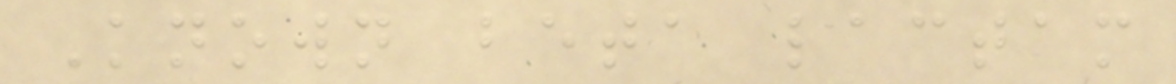Known beta lactam
